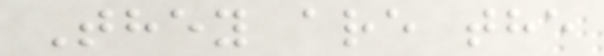They are the
